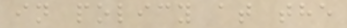in policy at the
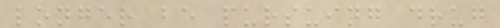longer be pursuing drug
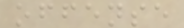offense
